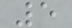5
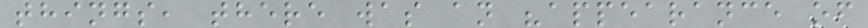things, there was an "appearance of
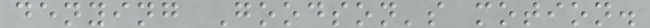denying Goodson's motion.
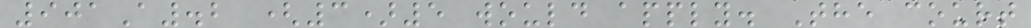901A.2 (3)5 would apply. The court
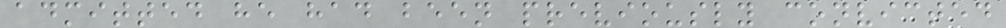admitted he had been previously convicted
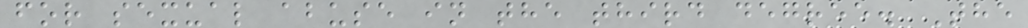for sexual abuse in the third degree. The
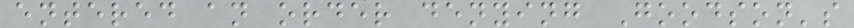entered an order denying Goodson's
